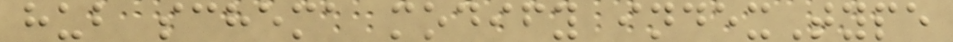hub schema modify indexType
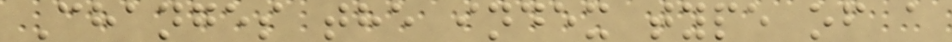Changes the index type of a
